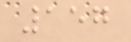157
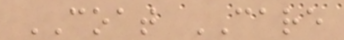COAT CARE
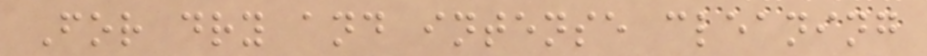For dry and intense cleaning
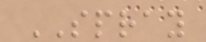SPRAY
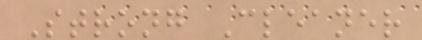Strong Cleaner
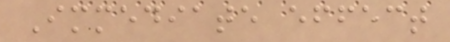Immediate effect
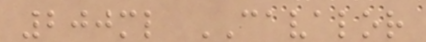200ml CAVALOR
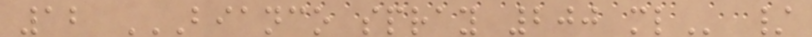12 BIANCO SPRAY 200 ML /
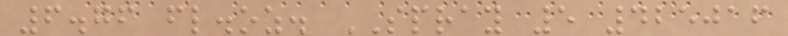6.76 fl.oz. SPRAY 5 425016
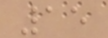15
